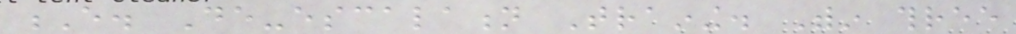E. De-escalation Training. Within three
